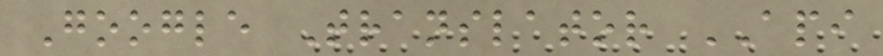Google Translator API
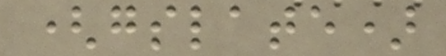(gslate)
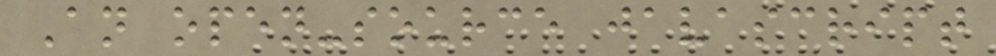An open-source javascript
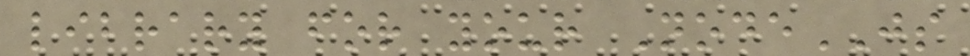library for your NodeJS
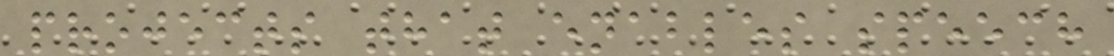projects that enables speech
